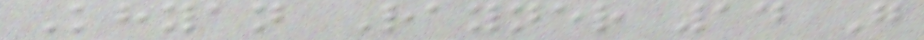Khyan Rayner 14 G
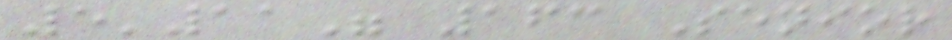5'11" 163 Senior
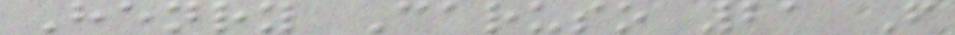Henry Caruso 21 F
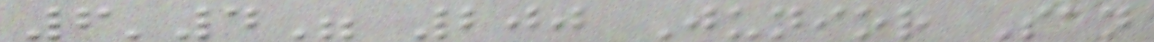6'4" 200 Junior San
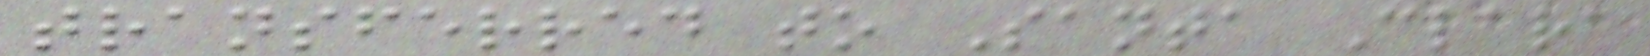transferred to Santa Clara
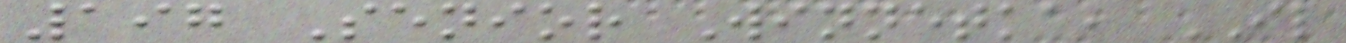197 Senior Winnetka, IL
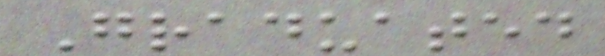Graduated
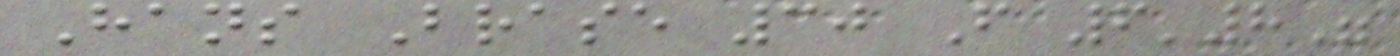Hans Brase 30 F 6'8"
